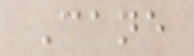Cane
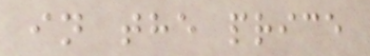in the price
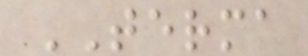TERMA
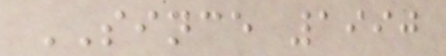SINCE 1990
